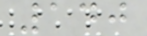140
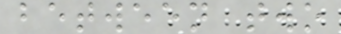between two
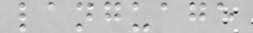language
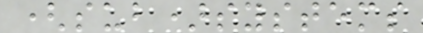(sub)systems
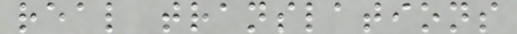real translations
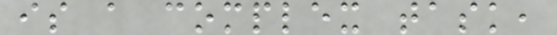is a complex task,
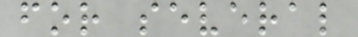for several
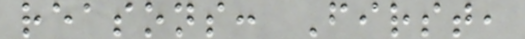reasons: First,
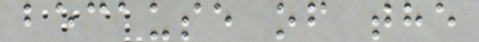because of the
